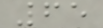65
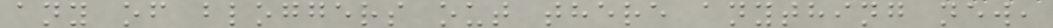any of bloggers out there anything new,
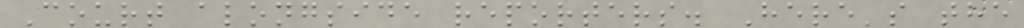Court alongside reporters. Here's the
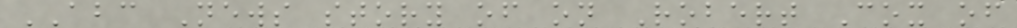ABC News story of on Robert Cox of
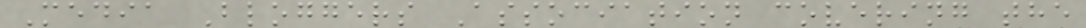Media Bloggers Association covering the
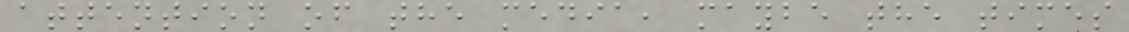attention of the media, maybe the times
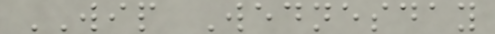WIP Wednesday
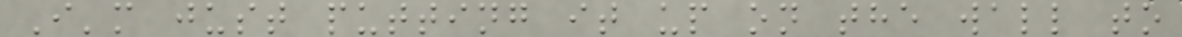I'm just putting it up on the wall to
